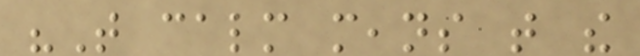"That calm means that the
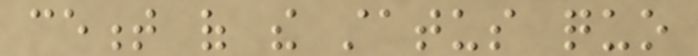cement of the status quo
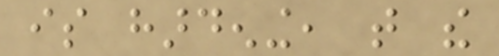is hardening, that the
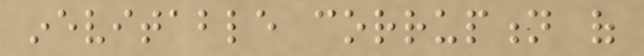inevitable corruption of
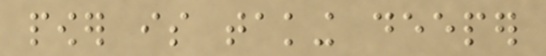power is taking deeper
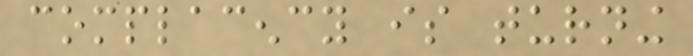complacency is turning
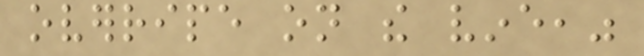overripe on the vine,"
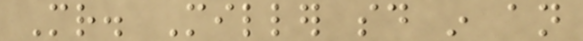Mr. Miller said in an
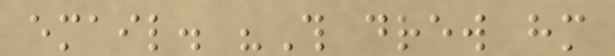email. "This drew him
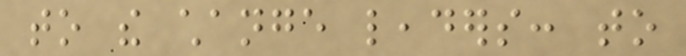to the change leaders: to
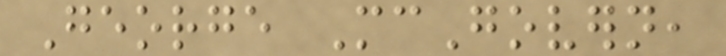George McGovern,
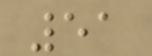51
